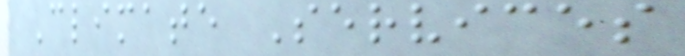Climate Services
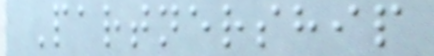Partnership
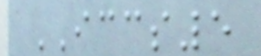ICCS5
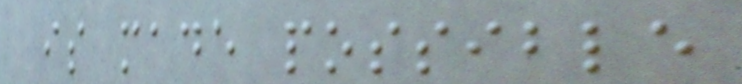is made possible
